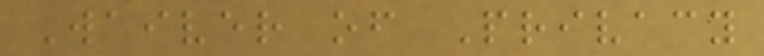Waiver of Privacy
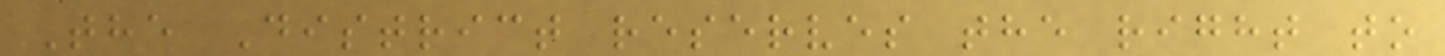The District reserves the right to
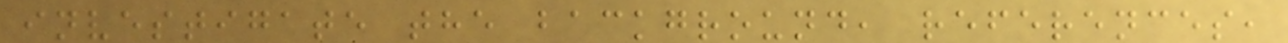investigate the background, references,
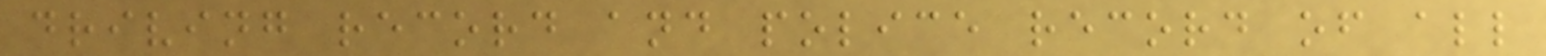driving record and police record of all
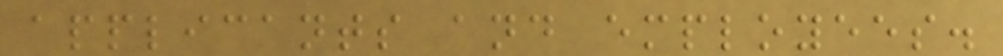applicants and employees.
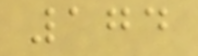174
